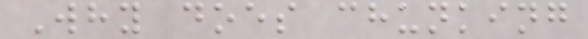Why does chunking
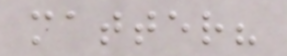matter?
